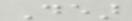Dear
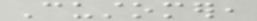Customer,
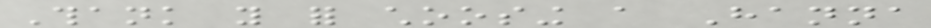Thank you for choosing a Hanna
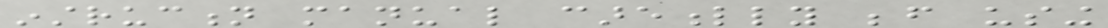instruction manual carefully before using
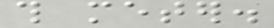this meter.
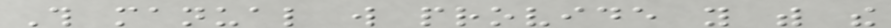This manual will provide you with the
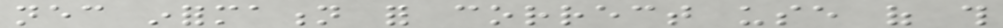necessary information for correct use of this
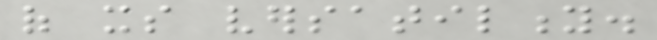of its versatility.
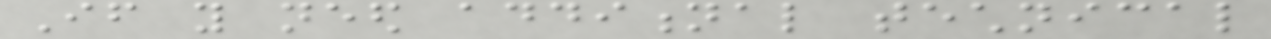If you need additional technical
